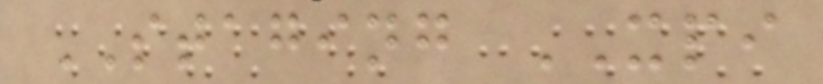STAGING XPI
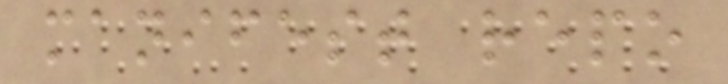manifest repo
